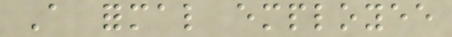A formal employee
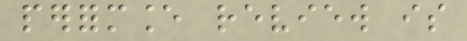performance review is
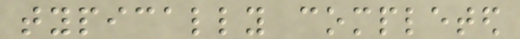typically completed
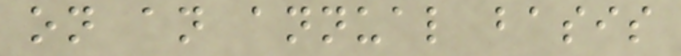on an annual basis
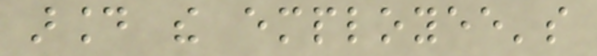around the employee's
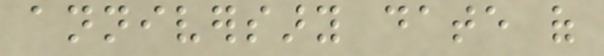anniversary date of
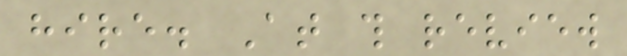hire. At this review
